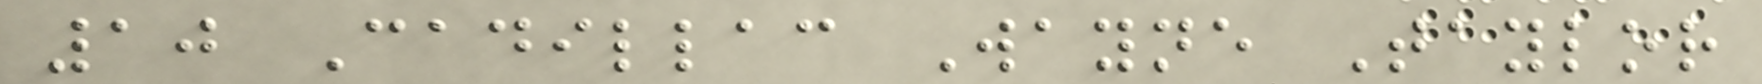10 Cadillac Wayne Taylor
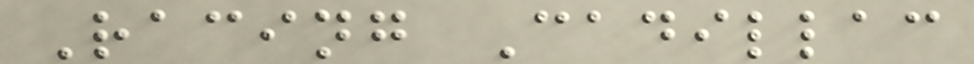Racing Cadillac
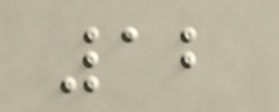12
